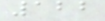122
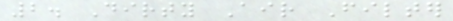2. Dirty Air Filter
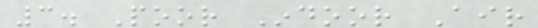3. Poor Indoor Air
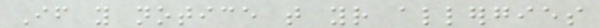If you notice that your allergies
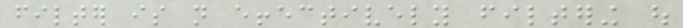filter is not effectively filtering out
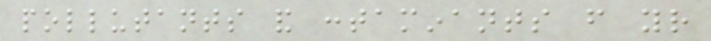pollutants and contaminants from your
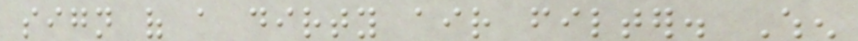sign of a dirty air filter. When
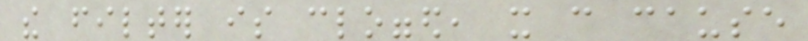the filter is clogged, it can cause
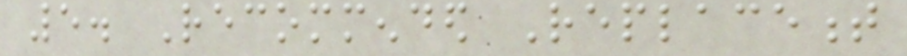5. Recommended Replacement
